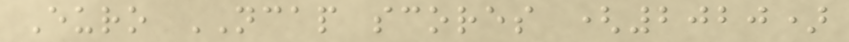Euro NCAP scores (2020)
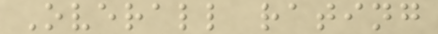Overall rating
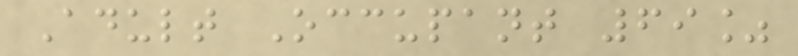Adult Occupant 69%
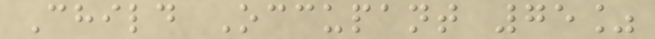Child Occupant 75%
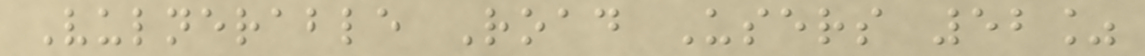Vulnerable Road Users 52%
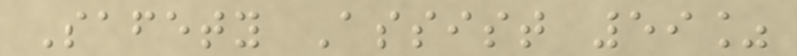Safety Assist 59%
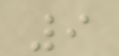9
